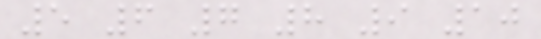5 6 7 8 9 10
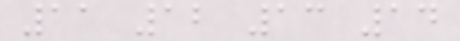11 12 13 14
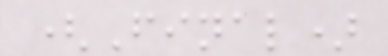(Final)
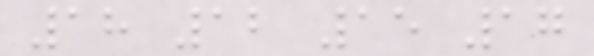18 12 15 17
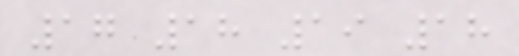17 18 19 18
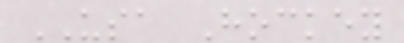USA Hockey
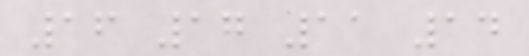16 17 11 14
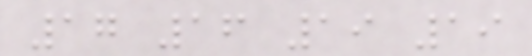17 16 19 19
